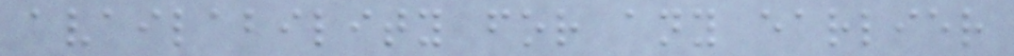availability for any earlier
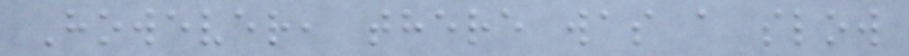However, there was a slow
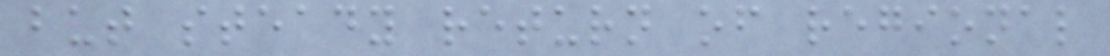but steady return of regional
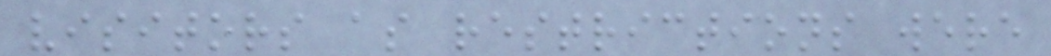visitors as restrictions were
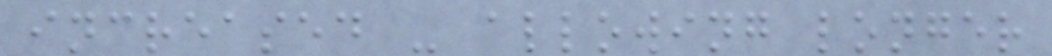increased - allowing longer
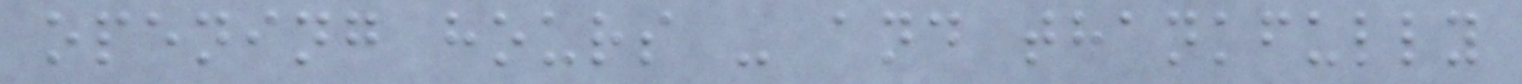opening hours - and thankfully
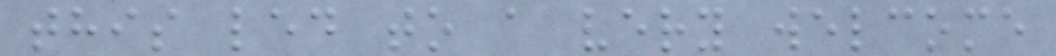this led to a very welcome
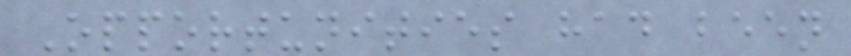Opportunities had been
